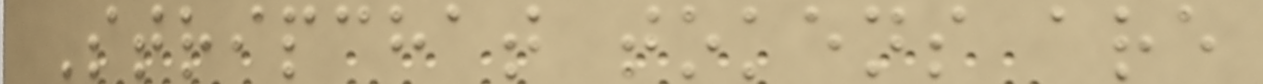Stripchat tokens are
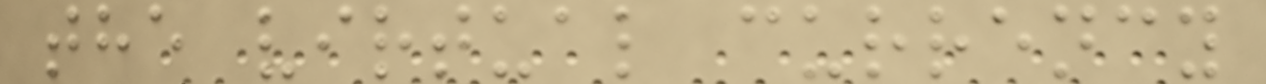the virtual currency
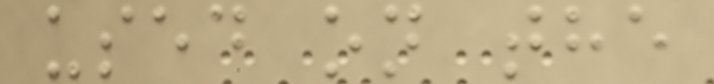used on the
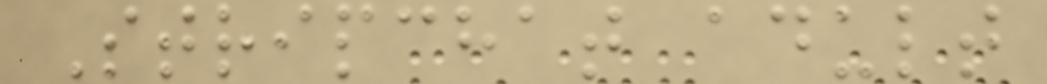Stripchat adult
